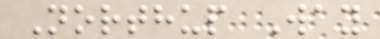Northup Way
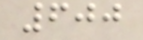600
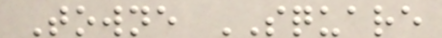Towne SQUARE
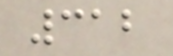312
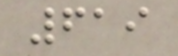619
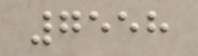7558
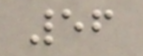56
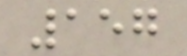157
